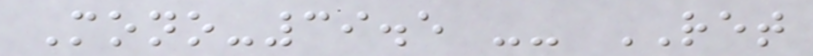Mono-39.5 -- RET
